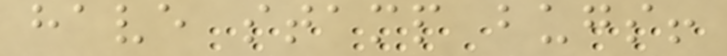have stamp bugs!
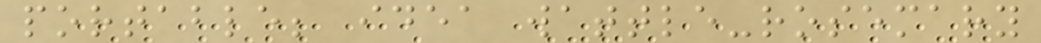portable; idea wattle-rosemary
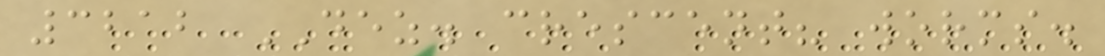3212 DEZ. crescent? worms.
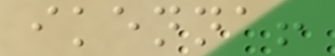ikenna!
